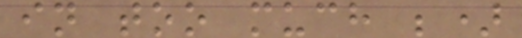in too much ;)
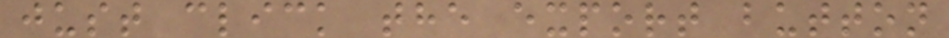just click the export button
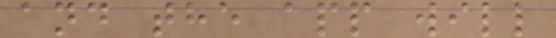and the app will
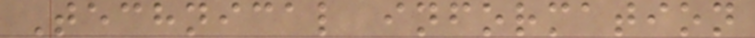Technical information
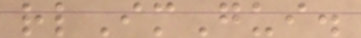rlImGui.
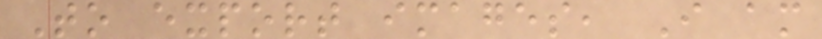To export images, I am
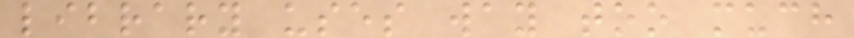library uses way too much
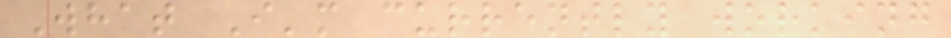What I'm currently working
